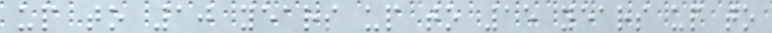up to 10 years up to 15 years up to
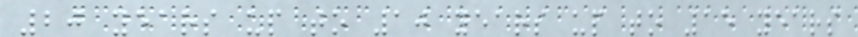20 years up to 10 years up to 15 years
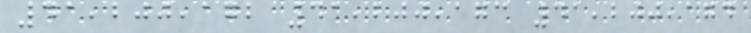41,200,172 41,200,173 41,200,174
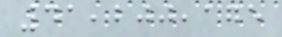41,200,175
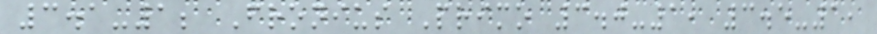3.1-1; Fronius Primo 3.0-1, 3.5-1,
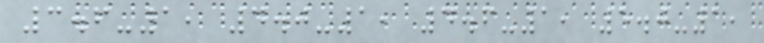3.6-1, 4.0-1, 4.6-1, 5.0-1,
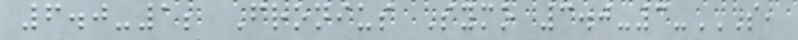6.0-1; Fronius Symo 3.0-3-S,
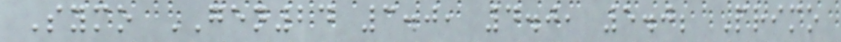Symo GEN24 3.0, 4.0, 5.0; Primo
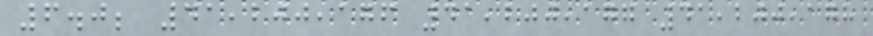6.0; 41,200,176 41,200,177 41,200,178
